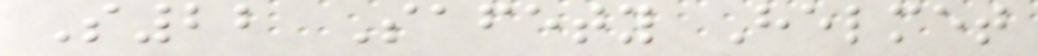S22 Safety Helmet
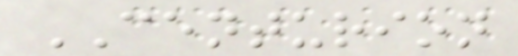CENTURION
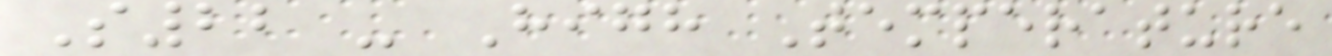S22 - High Temperature
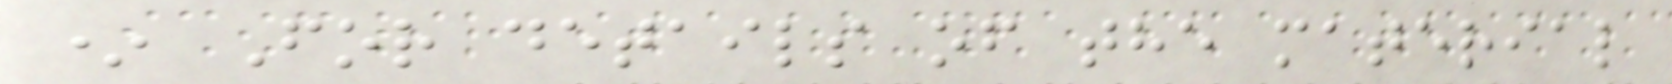* For details of the material
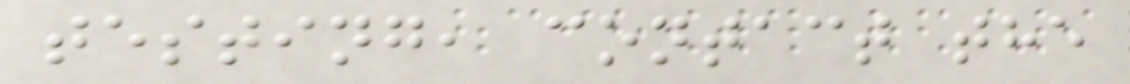testing, contact the
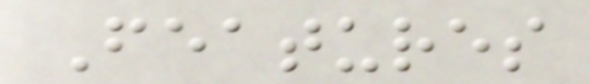Features
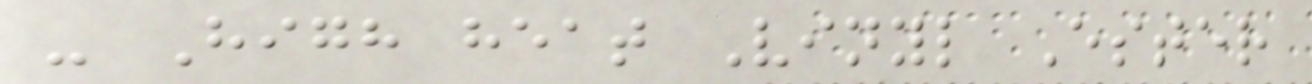- High heat Vinyl Ester
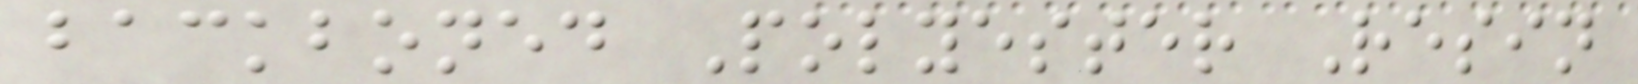backboned Polyester Resin
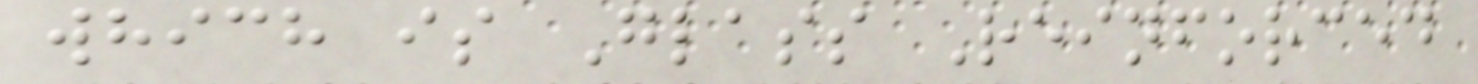which is Glass Reinforced
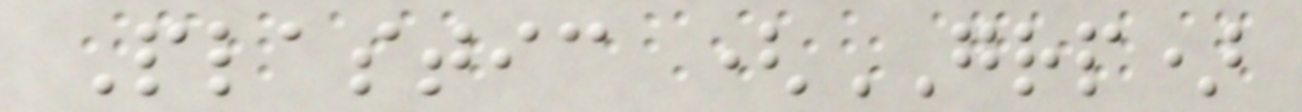Plastic (GRP)
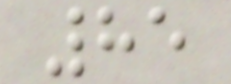85
